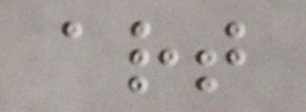art
